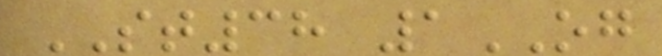ST38 1OG
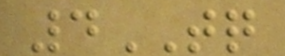4TQ
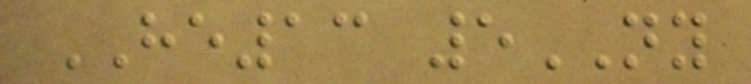HE13 5NY
